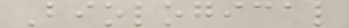Biological
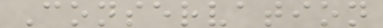Conservation
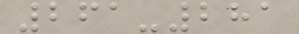261-281
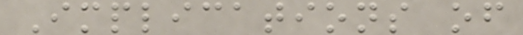Implications of
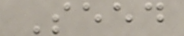Seed
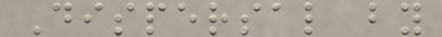Dispersal by
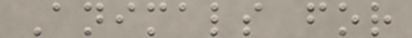Animals for
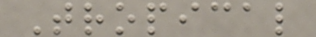Tropical
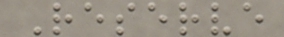Reserve
